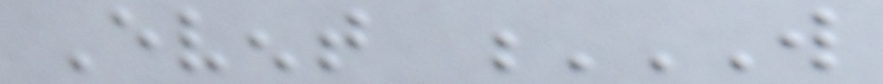Event W
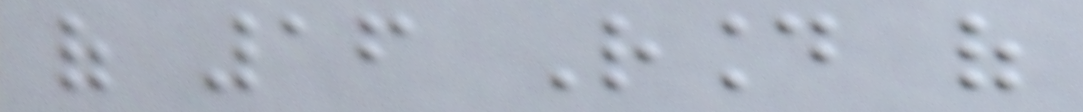of 16 Round of
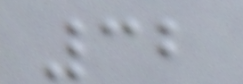32
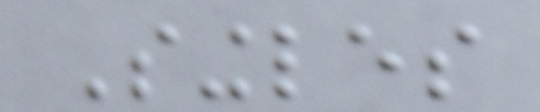Singles
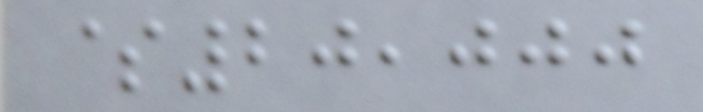$20,000
